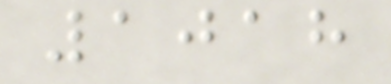1018
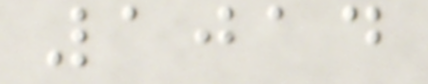1014
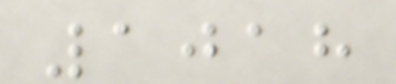1018
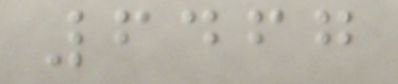6467
